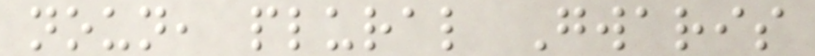noun, plural Gwaris
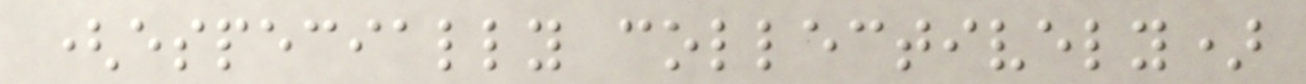(especially collectively)
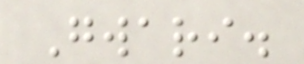Gwari.
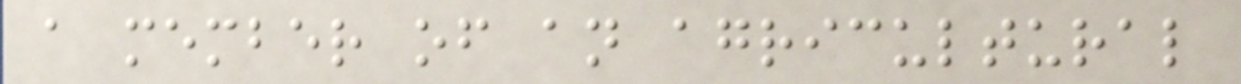a member of an agricultural
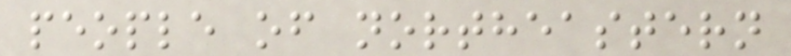people of northeastern
